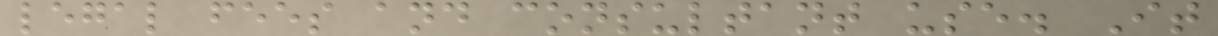legal fees and consultant use. It
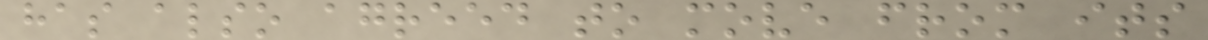has also agreed to move from its
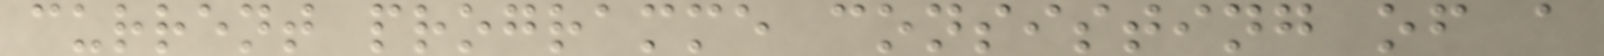current programme consisting of a
